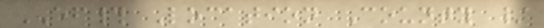EF# Location County /
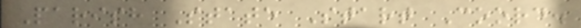Parish State Start Coord.
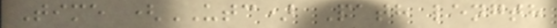Time (UTC) Path length
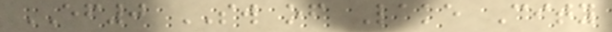EF0 SW of Lake City
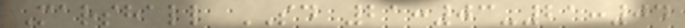Marshall SD 21:03-21:04
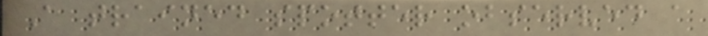A trained spotter observed a
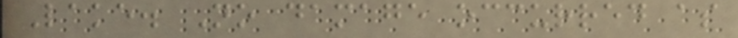Lake. No damage occurred as
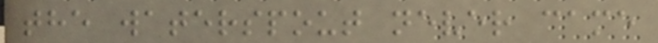the waterspout never came
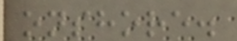onshore.
